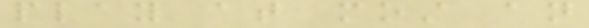play at most an
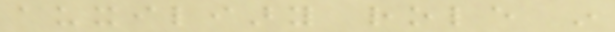auxiliary role in
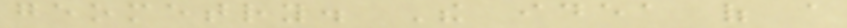geometry. The idea of a
